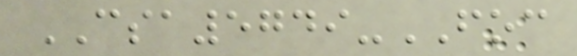CSA5749-FOC
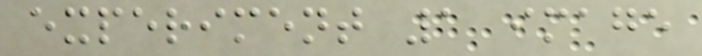experiment 1 image
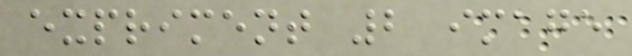expriment 2 image
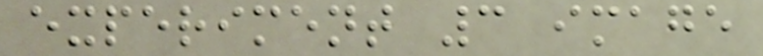experiment 3 image
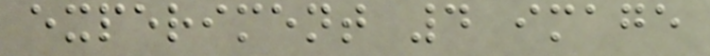experiment 4 image
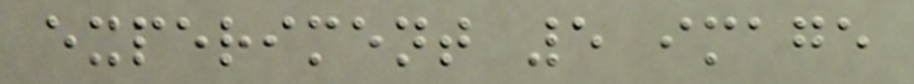experiment 5 image
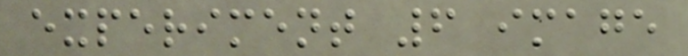experiment 6 image
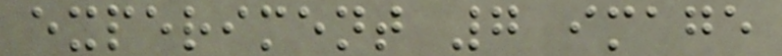experiment 7 image
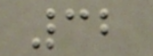32
